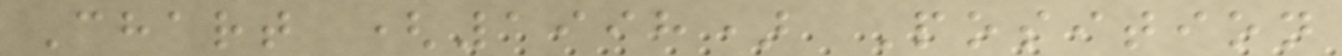Chart (1998) Position
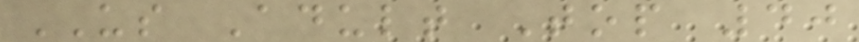US Adult Top 40
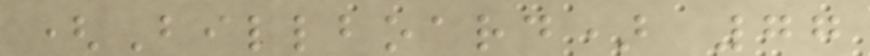(Billboard) 77
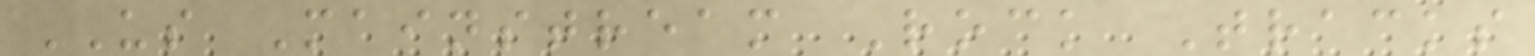US Mainstream Rock Tracks
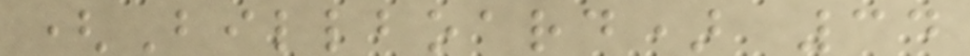(Billboard) 34
